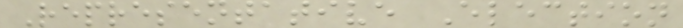Representative Election
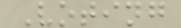Voting
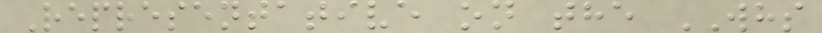Representative on the WHS
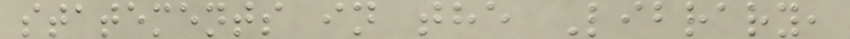statements in the Library,
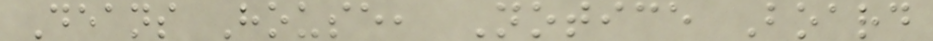Deans House, Notice Board
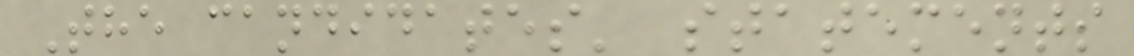The candidates' statements
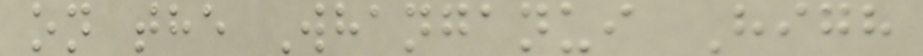on the Whanganui High
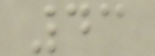43
